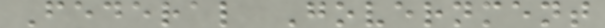Federal Government
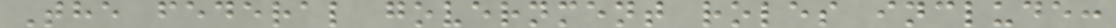The federal government roles include:
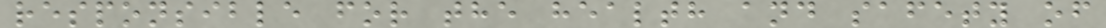responsible for the health and safety of
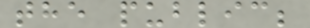the public;
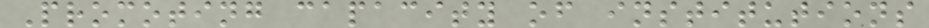Promoting capacity of institutions
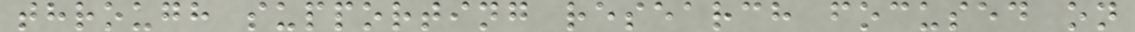through supporting research focused on
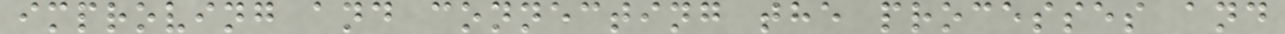improving and connecting the processes and
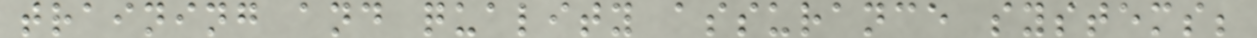training and quality assurance systems;
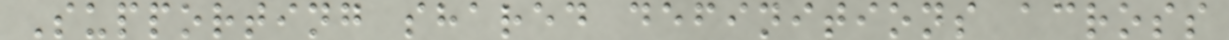Supporting shared definitions across
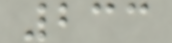233
